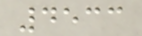4533
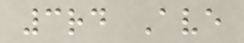3rd Ave
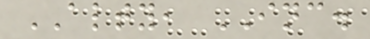ALTY, INC.
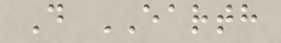D EARTH
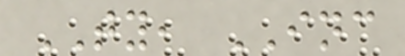TY, INC
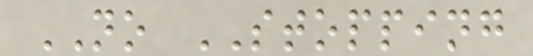NO STOPPING
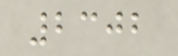2302
